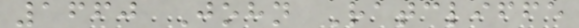1660 John Ratcliffe
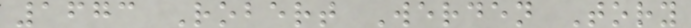1673 Robert Werden Tory
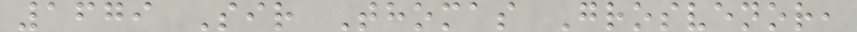1679 Sir Thomas Grosvenor,
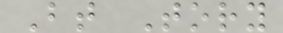Bt Tory
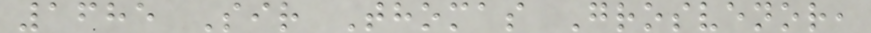1685 Sir Thomas Grosvenor,
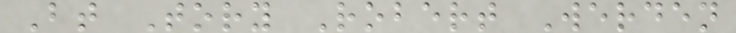Bt Tory Robert Werden
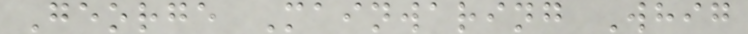George Mainwaring Whig
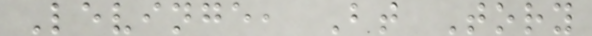Levinge, Bt Tory
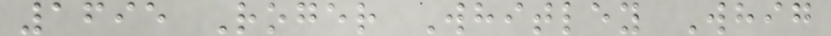1695 Roger Whitley Whig
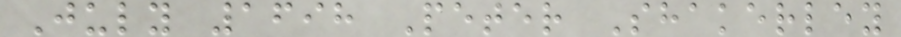July 1698 Peter Shakerley
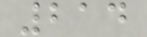214
